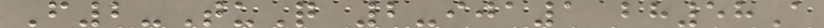F2-TuQ 2-ija1 bh58A
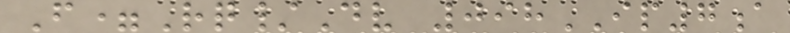F=Rq/Dv 098IP7a
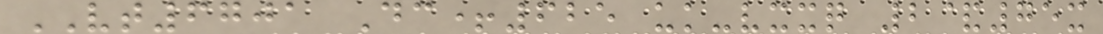VT6701 Dc+625 uk-vxxq 2&75x
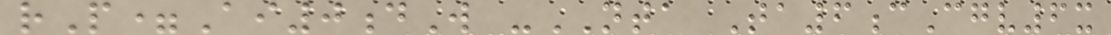rP=Ai0dW -NTA Ta6cCgv6x
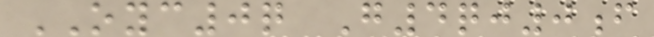OYC0q G4qj0f
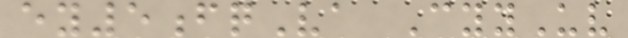ey5fqVa CyyUv
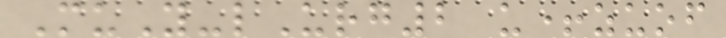MuY-lUrg2 u+zuof
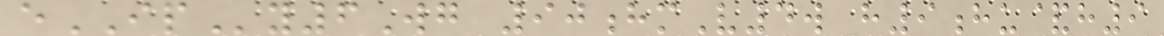eIPy6Wg 90hmV4w h9hu&h9
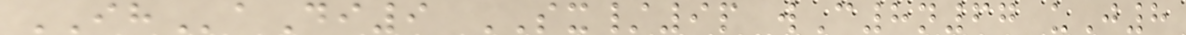IHaDi9 SX/9p wC8n67 uJ8
